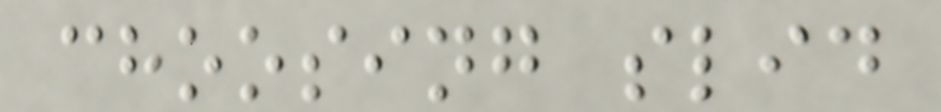choosing slid
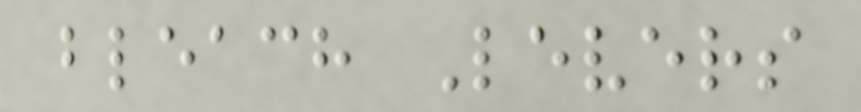bleach Levers
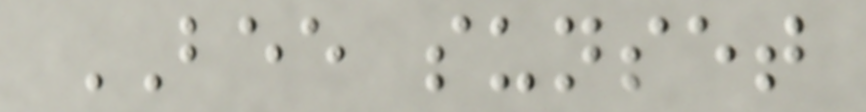BEE sunset
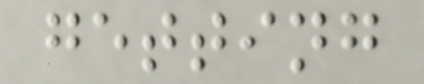getting
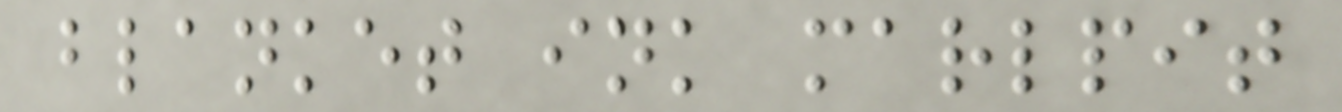blanket ink marlpit
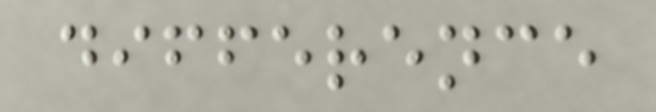difference
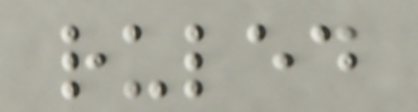ruled
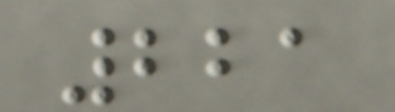221
